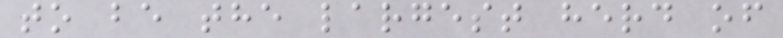to be the largest herd of
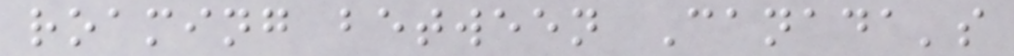roaming between Canada's
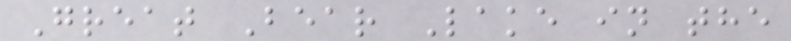Great Bear Lake in the
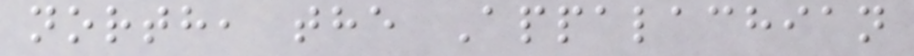north, the Appalachian
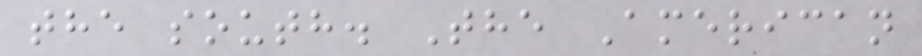the south. The American
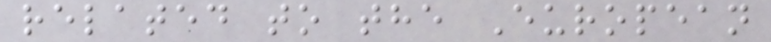related to the European
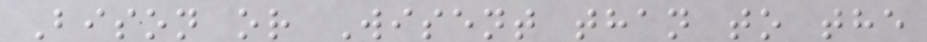Bison or Wisent than to the
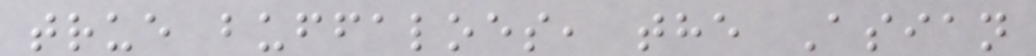true buffaloes, the Asian
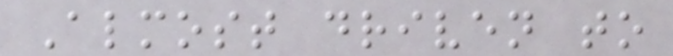Almost driven to
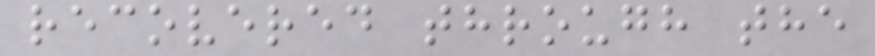recovered through the
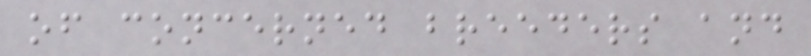of concerned breeders and
